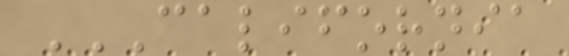CALIFORNIA
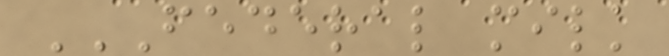FEDERAL MILK
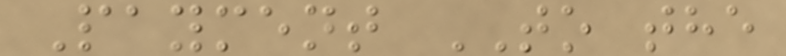Payment TO the
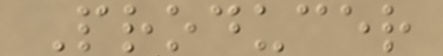Producer
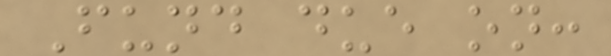Fund due on:
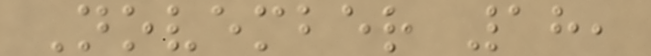November 18,
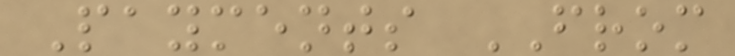Payments FROM
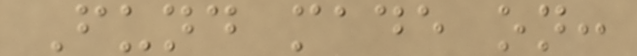Fund made on:
